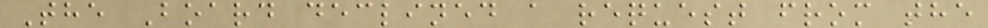The Board declined a request from the
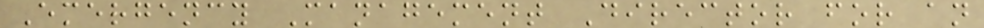Emergency Management Director for an
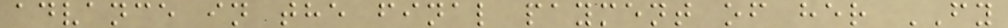advance in the final payment of her FY
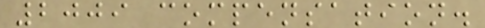2009 compensation.
